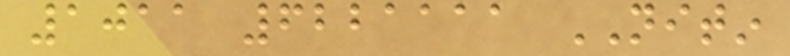1011 6221111 NITIN
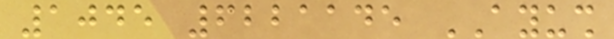1045 6221145 AYUSH
